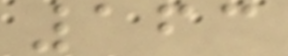163
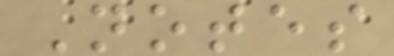Notes
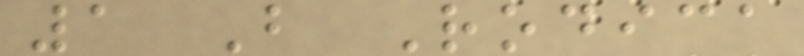1 B Rodica
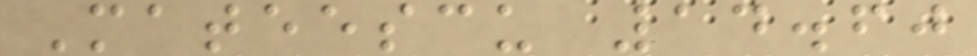Mateescu 14.60
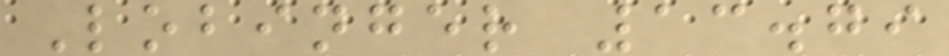Lobinger 13.79
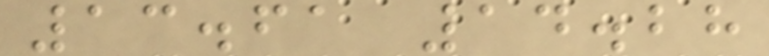13.61 14.28
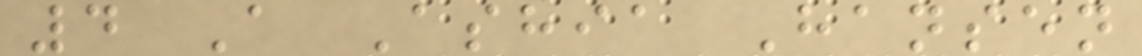4 A Ashia Hansen
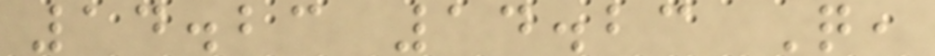14.23 14.23 Q,
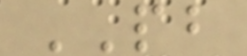PB
